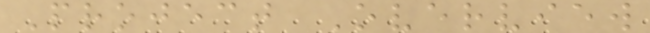Project Overview
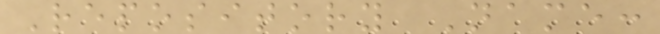Repository Name:
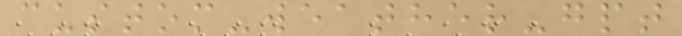custom-weather-gpt
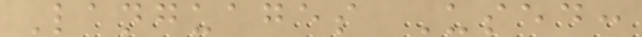Languages Used:
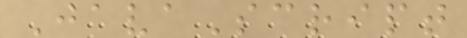JavaScript
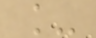_
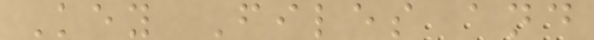Key Files and
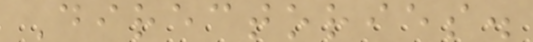Directories.
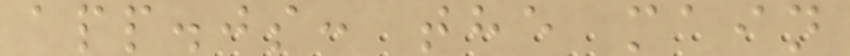app.js: the main
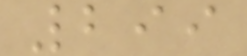299
